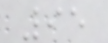95
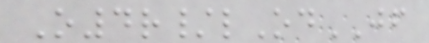O4r/lOdJF
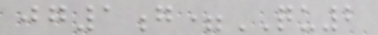jg1g=QU2
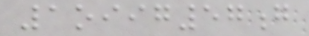1oiig57g
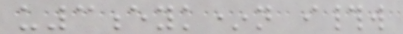u3eyk*n i#w
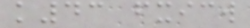k43 fxicw
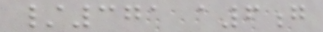/371 a6g
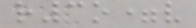r3o=v
